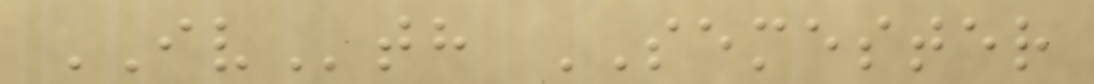IVth SEMESTER
